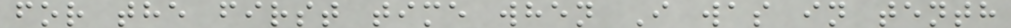for the first time when I was in tenth
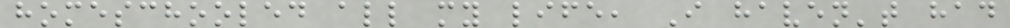homeschooled all my life, I haven't had
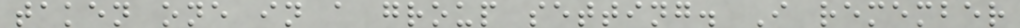taken one in a group setting. I remember
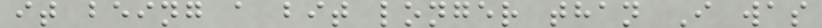it being a bit longer than I was
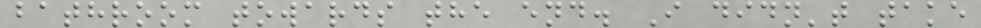bathroom towards the end. I didn't take
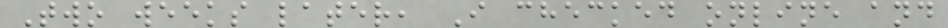Two weeks later, I checked online and
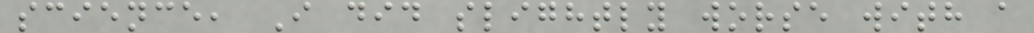science, I did slightly worse with a
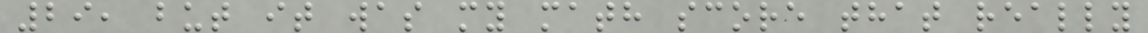29, but it was my math score that really
